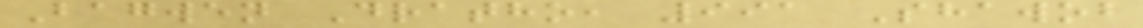Bagwen Dratho, 991 Shawob
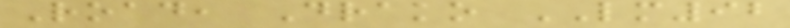Road, Drako LM92
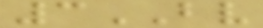3BV
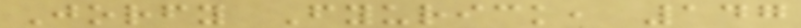Jorfy Fyurick, 147
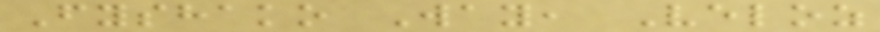Fyshako Way, Veloz
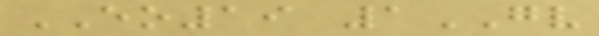EO19 1GV
